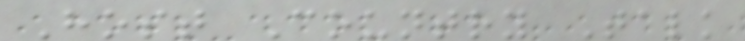Host Country Talk
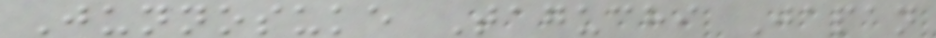Junnosuke Taguchi Japan
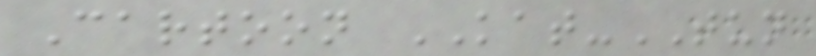Cartoon KAT-TUN
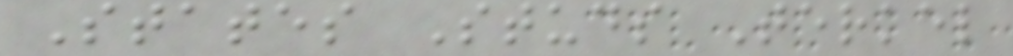States Studs Terkel
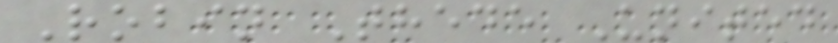Robin Thede United
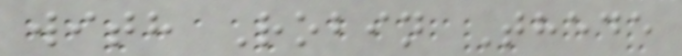with Robin Thede
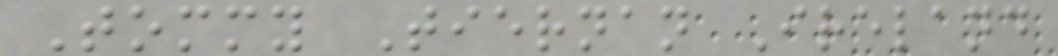Tommy Tiernan Ireland
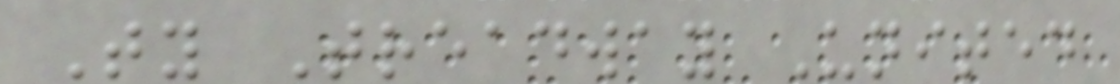Ty Treadway United
